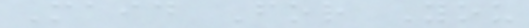Maid For You
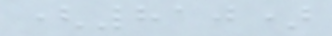(810)
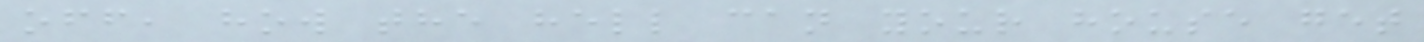off, how the hell can your house get
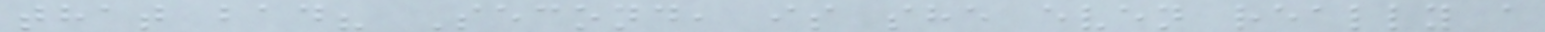that bad? Second, is she even really a
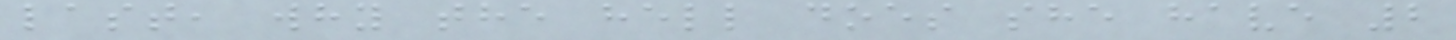last, why the hell does she have 2
